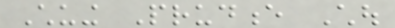Chuing Prudence Chou
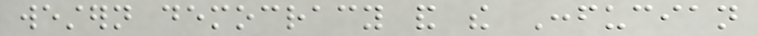western democracy and the Confucian
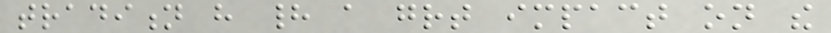tradition have had a great impact on the
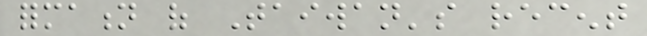formation of Taiwan's recent
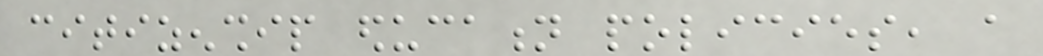citizenship education policies, a
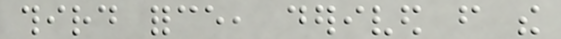third force, derived from the
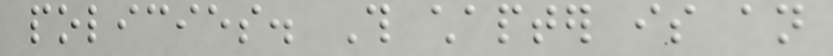policies. This chapter is an
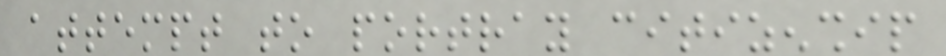attempt to portray citizenship
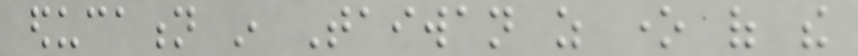education in Taiwan as one of the
